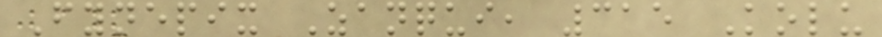Fynepix Zanqui, 315 Kolu
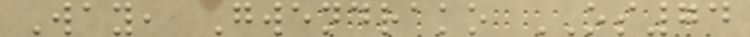Way, Gwendrako OS74
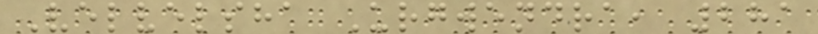Velvelsha Urgwendra, 281
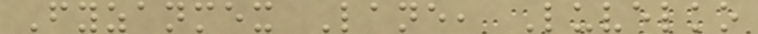Fyzanmex Lane, Luvelko
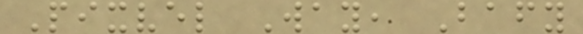Pixvel Way, Bafy
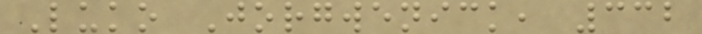Luko Jorgwenick, 332
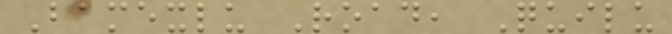Bamexlu Road, Quilu
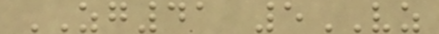ZG41 5VZ
